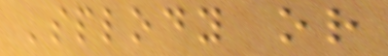'splody or
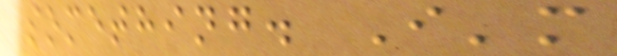something. I'm
